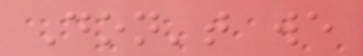Don't we
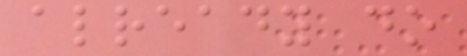already do
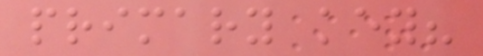primary key?
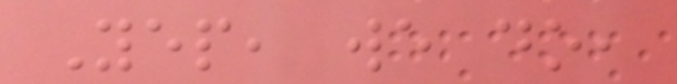Yep, we do,
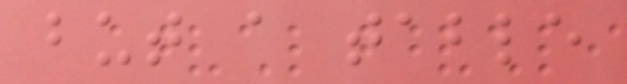but a table
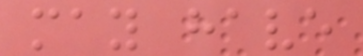may have
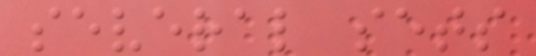several sets
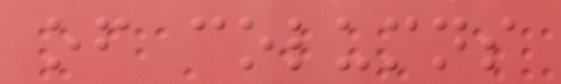of columns
